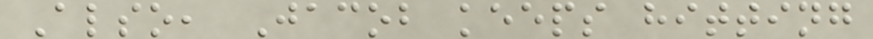Also, Jacob keeps hitting
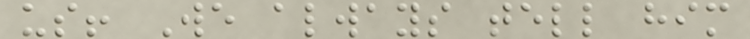us! We always tell him
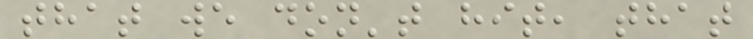that we don't hit, that
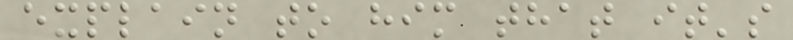explain to him that it's
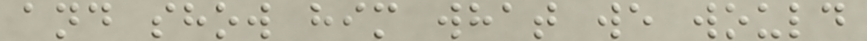and show him what we would
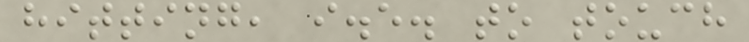hitting, i.e. to touch
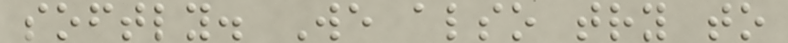softly. We also try to
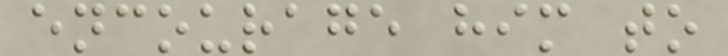encourage him to
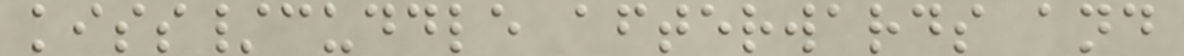kiss/cuddle afterwards and
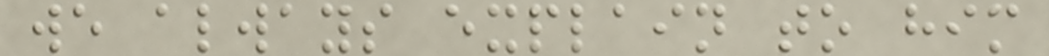we always explain to him
